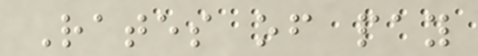Rates of pay
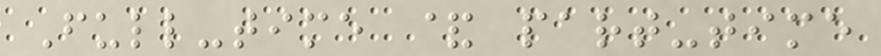Full-time & part-time
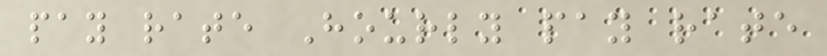pay rate Hourly pay rate
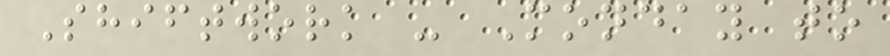Shiftwork - Monday to
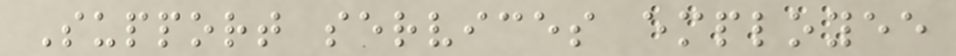Support services employee
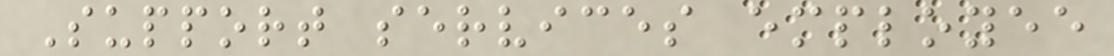Support services employee
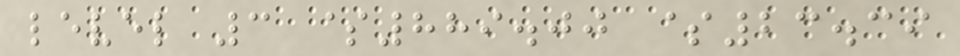level 3 $889.00 $23.39
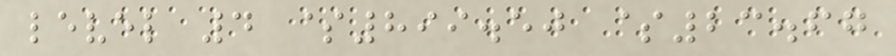level 4 $899.50 $23.67
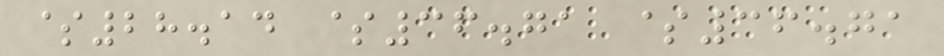$28.14 $36.71 $36.71
